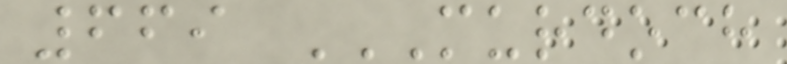669 MURDOCH
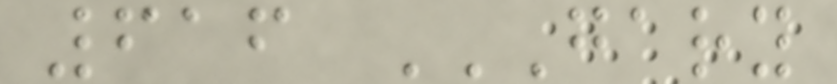616 GARY
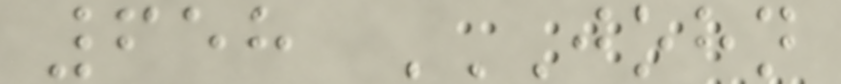658 JOHN
